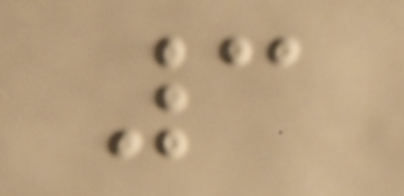3
